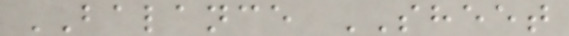BALANCE SHEET
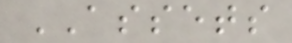ASSETS
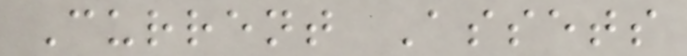Current Assets
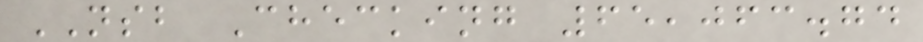NSB Checking 65,063.74
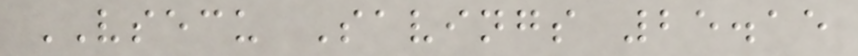VSECU Savings 25.15
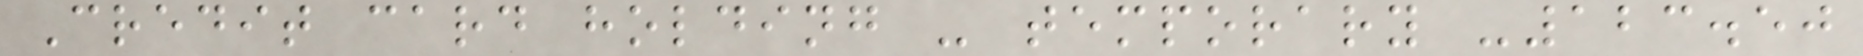Credit card holding - temporary -123.50
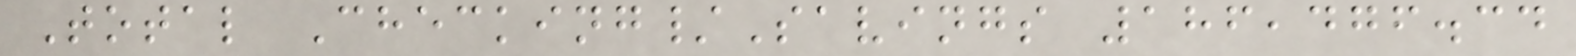Total Checking/Savings 186,476.34
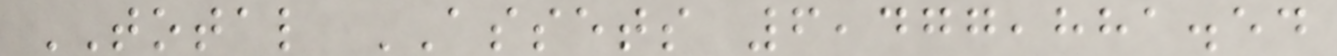TOTAL ASSETS 6,477,881.54
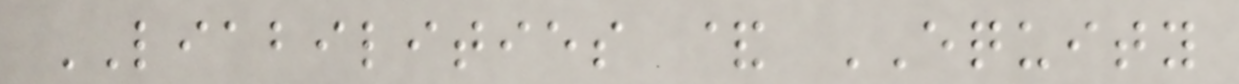LIABILITIES & EQUITY
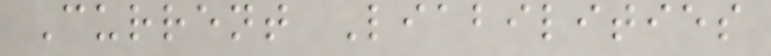Current Liabilities
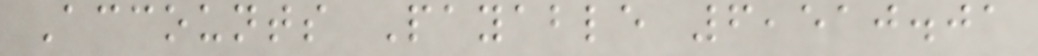Accounts Payable 6,510.01
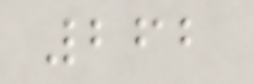262
